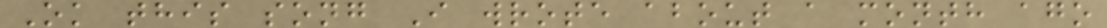Ok this song I wrote about a month ago
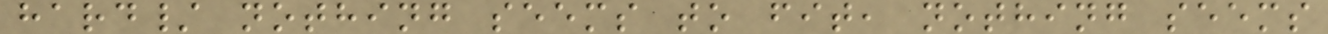hard/ nothing seems to fit, nothing seems
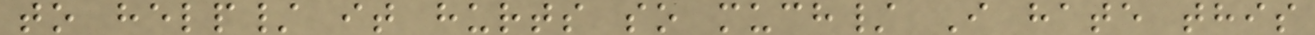to help/ it hurts so much/ I hate this
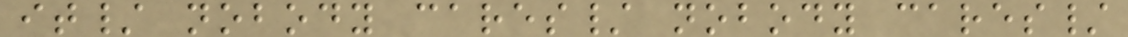it/ nobody cares/ nobody cares/
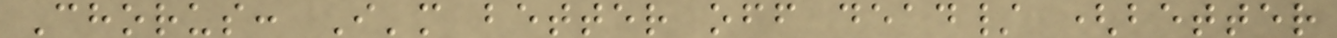Chorus: I'm better off dead/ (better
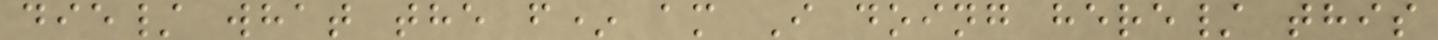die/ what the f* am I doing here/ this
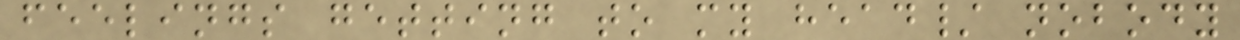feelings getting to my head/ nobody
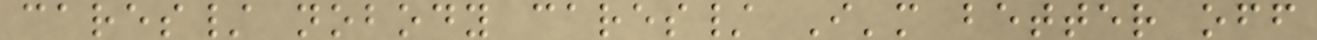cares/ nobody cares/ I'm better off
